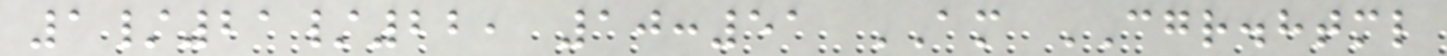1/21/22, 10:51 AM CGR.html
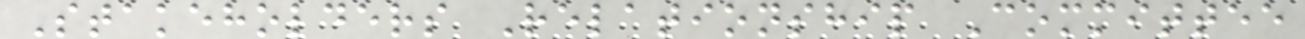Stakeholders Relationship Committee
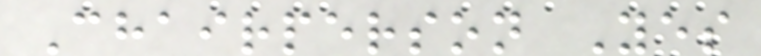Chairperson Yes
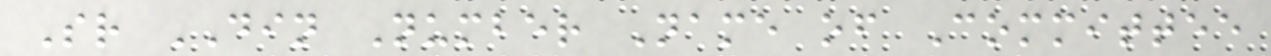Sr DIN Number Name of Committee
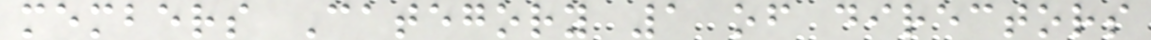members Category 1 of directors
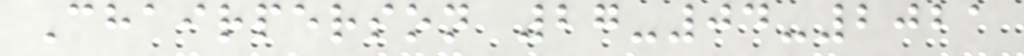Chairperson 27-04-2021
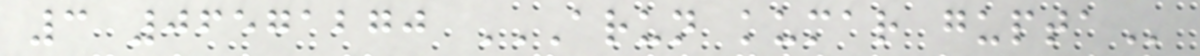3 06571270 ARUN KUMAR GUPTA
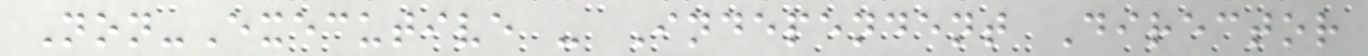Non-Executive - Independent Director
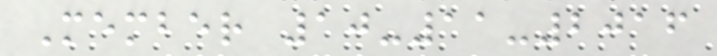Member 10-11-2016
